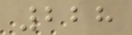228
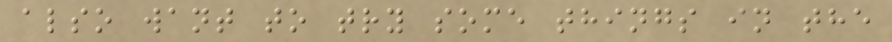also want to try some things in the
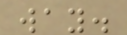way.
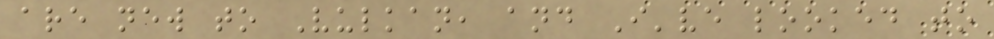are new to Vulkan, and I've looked to
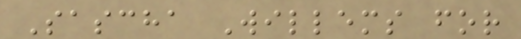Sascha Willems for
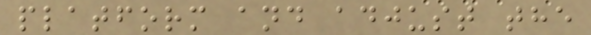platform and adjust the
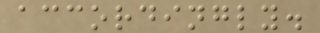accordingly.
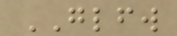GLFW
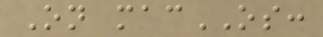On macOS:
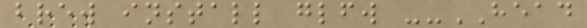brew install glfw --HEAD
